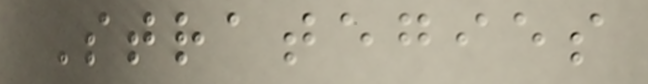Strategies
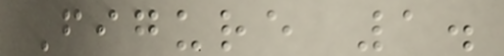Figure 1.
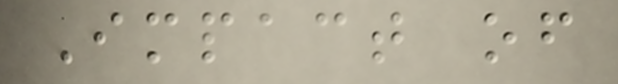Impact of
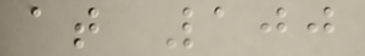at 100
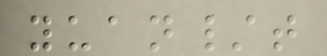yuan/t
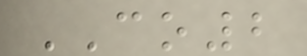CO2
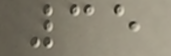35
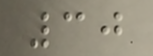30
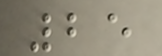25
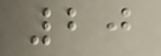20
